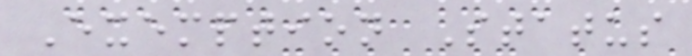Exemption Status
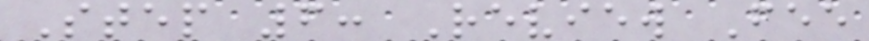Step 6: Review Fee
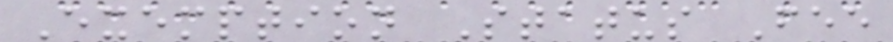Exemption Status Fee
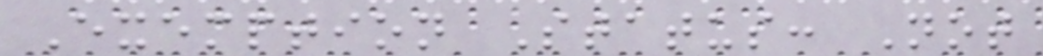Exemption Status: Not
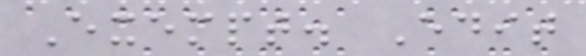Exempt. Edit
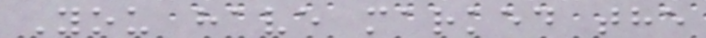You have marked the
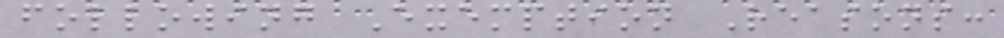following Exemption Reasons:
